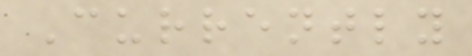Currently
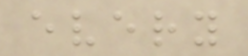every
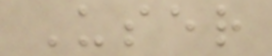User
